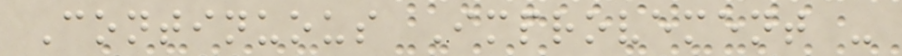Continuous Improvement -
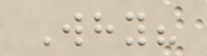Why?
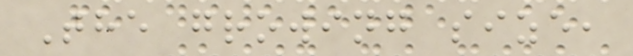The growing size,
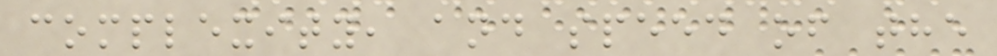complexity, and speed of the
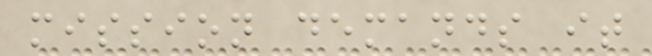mission demands it
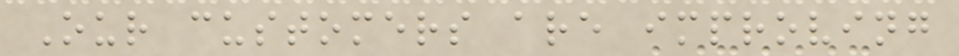Our customers are improving
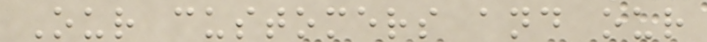Our customers and our
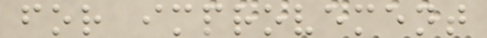for improvement
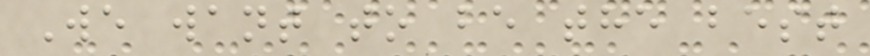We want to be the best
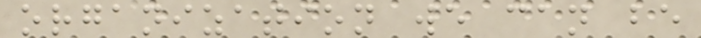organization we can be
